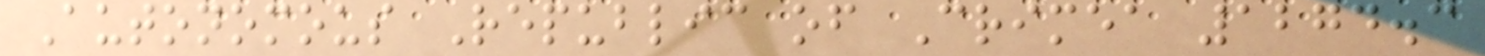Autonomous Republic of Crimea 1274.3
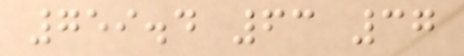759.4 63 37
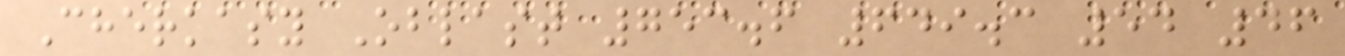Cherkasy Oblast 753.6 649.3 54 46
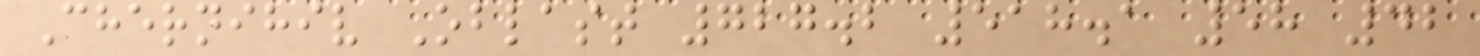Chernihiv Oblast 727.2 518.1 58 42
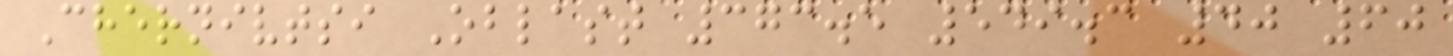Chernivtsi Oblast 373.5 549.3 40 60
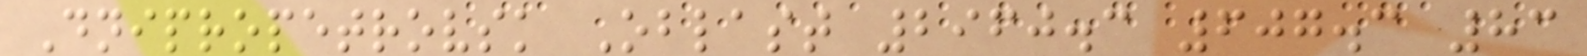Dnipropetrovsk Oblast 2960.3 607.3 83
